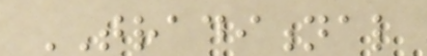TRADITIONAL
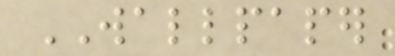WALLPAPER
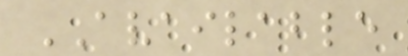AVAILABLE
